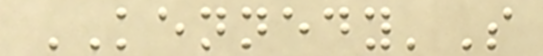KENNEDY'S
